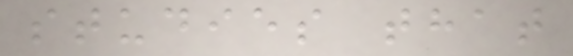studies that
